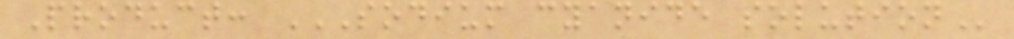Product: SODIUM CYANIDE SOLUTION
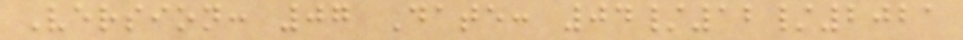Version: 07 Date: 04/12/2021
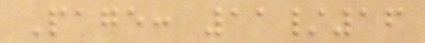Page: 11/16
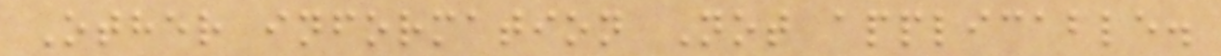Other information Not applicable.
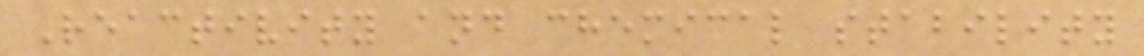Reactivity and chemical stability
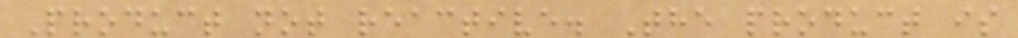Product not reactive. The product is
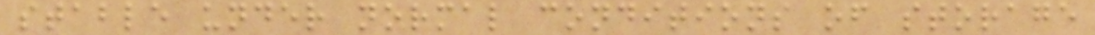stable under normal conditions of storage
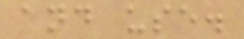and use.
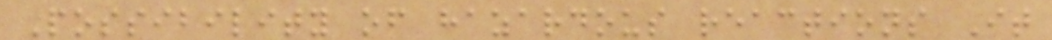Possibility of hazardous reactions It
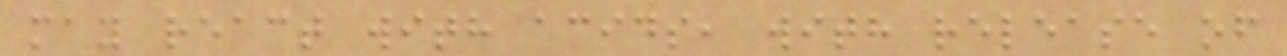may react with acids, with release of
